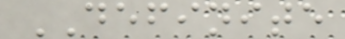DEFINITE
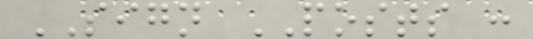SIGN POSTS :
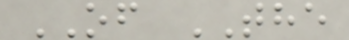OF THE
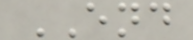END
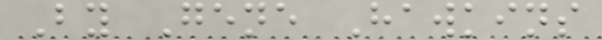By Gene Hawkins
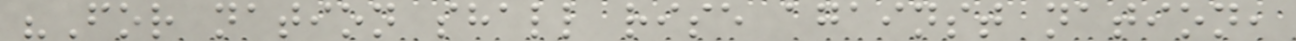"For nation shall rise against nation,
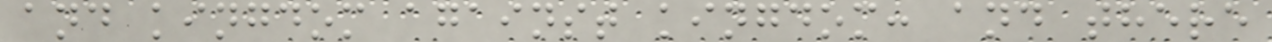and kingdom against kingdom: and there
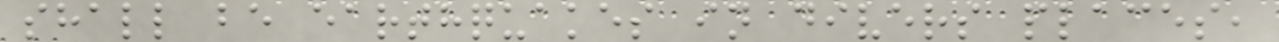shall be earthquakes in divers places,
